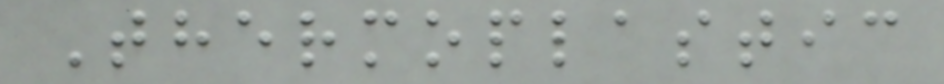Thermoplastic
